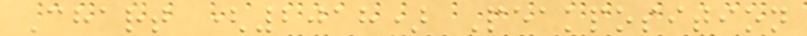Chart (2018) Peakposition
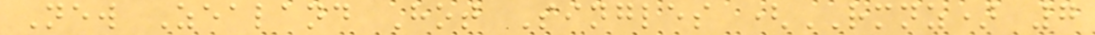New Zealand Hot Singles (RMNZ) 7
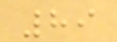89
